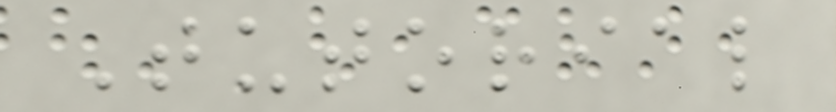Tutorial
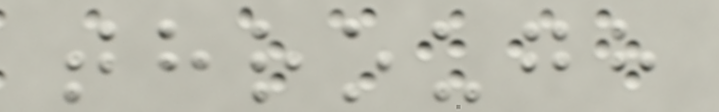through
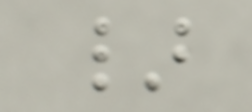}
